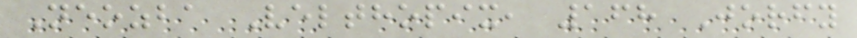Neozba Velthopix, 168 Jorfy
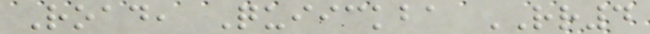Road, Quiickba RR4
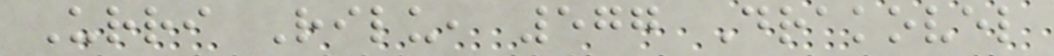Urri Rilu, 577 Drakovel
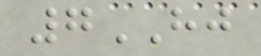7HJ
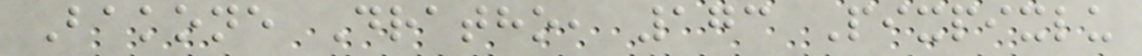Bakone Dratho, 173 Pixpixlu
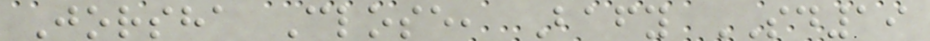Jorsha Close, Bafy SD19
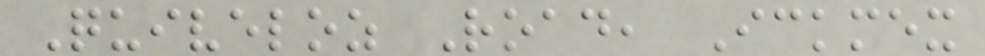Quiveloz Road, Ickmex
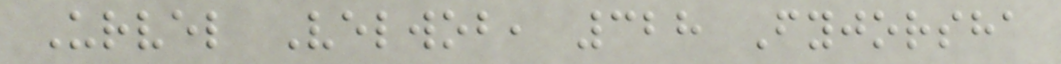Urvel Velwob, 328 Fyjorsha
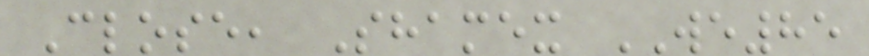Close, Shamex WE85
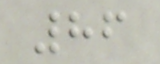86
